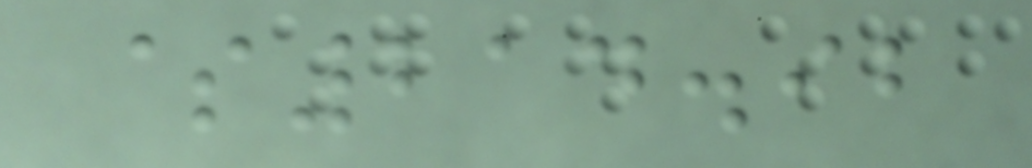$214.92
